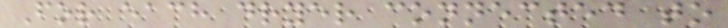For each dryer connected to
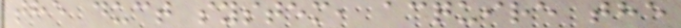the duct system, acquire the
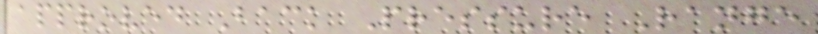approved Back Pressure Range
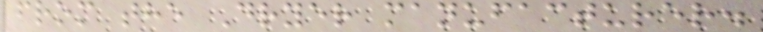from the Dryer manufacturer.
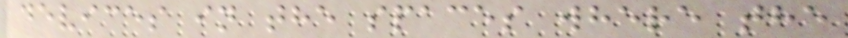devices in the spaces where the
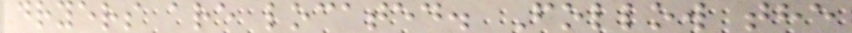dryers are located. Follow the
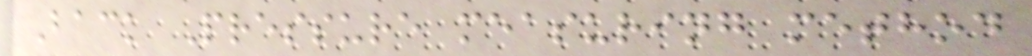Back Pressure measuring method
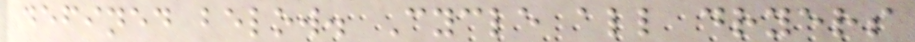defined below. Cycle all dryers
